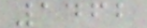1462
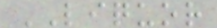LIQUOR
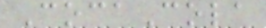CocaCola
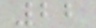22
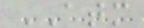ATM
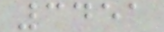3451
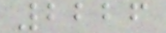2226
